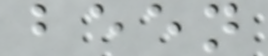been
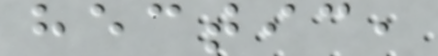hectic,
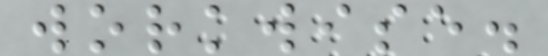workwise.
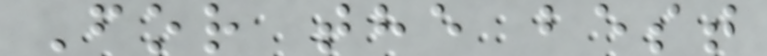For the best
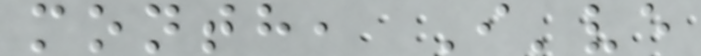month, I've
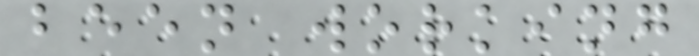been working
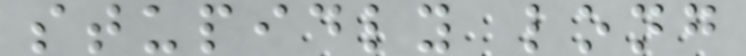stupidly long
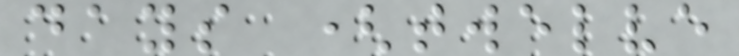days (twelve
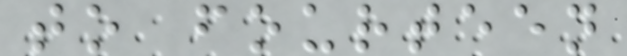to fourteen
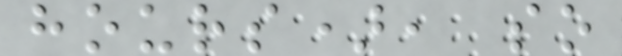hours), so
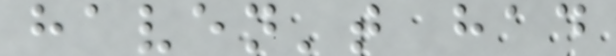haven't had
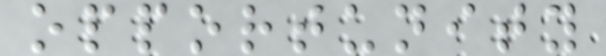opportunity
